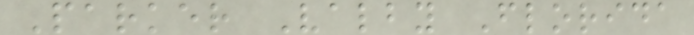Parker Valby Florida
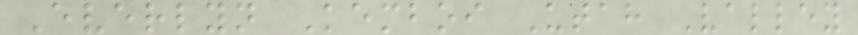Everlyn Kemboi Utah Valley
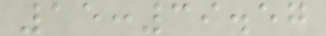15:39.57
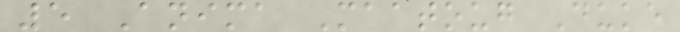5 Anima Maatoug Duke
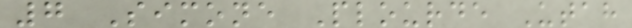7 Simone Plourde Utah
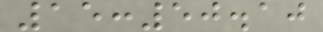15:50.10
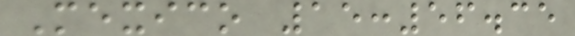Mexico 15:56.35
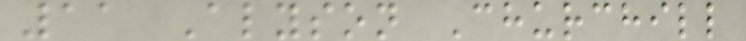11 Alyson Churchill
